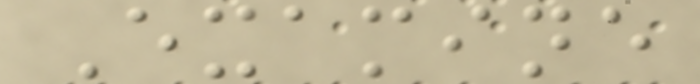Examine
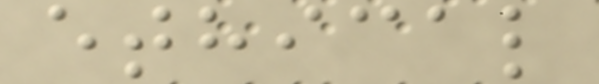ethical
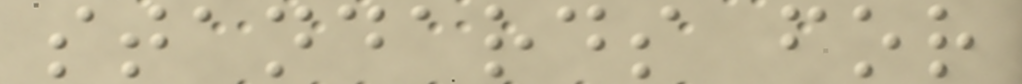standards for
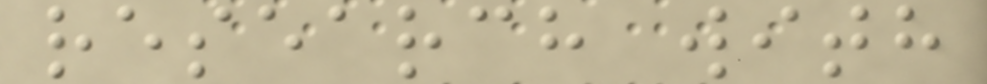research with
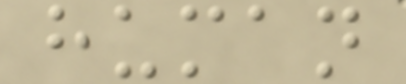human
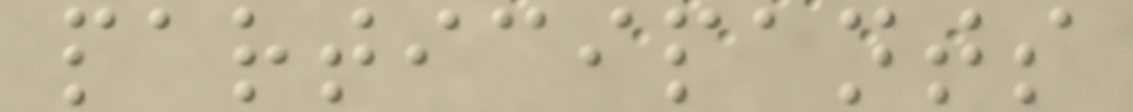participants
